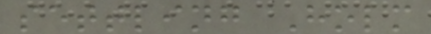settling Holm
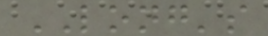LONG's
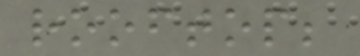rooftop;
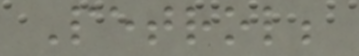Petrol;
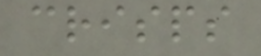crisps
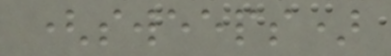(sweeps)
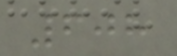608
